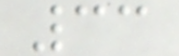33
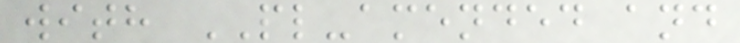with PL-amended and
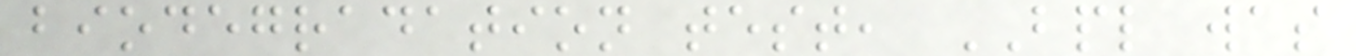biodegradation test, BPL was
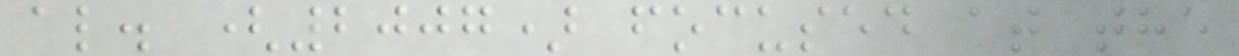al. (2007) focused at the
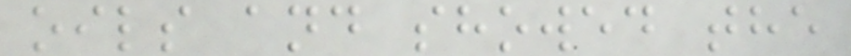oils and showed the
